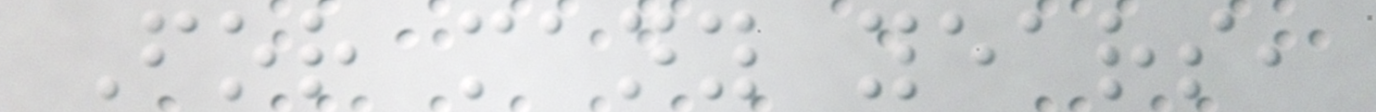For many years,
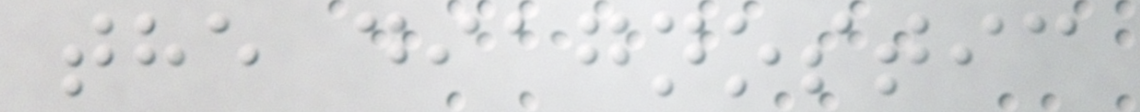the diagnostic
